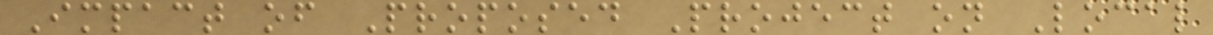Impact of Proposed Project on Local
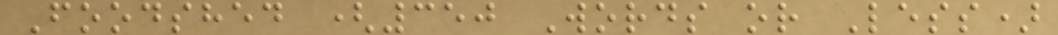Foodshed (350 Words or Less)
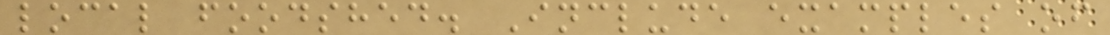local foodshed. Include examples of
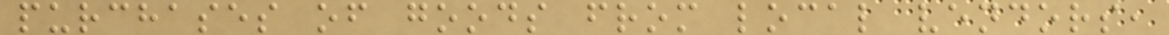purchases of goods from local vendors,
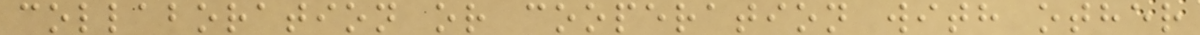collaboration or cooperation with other
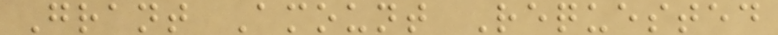Grant Amount Requested
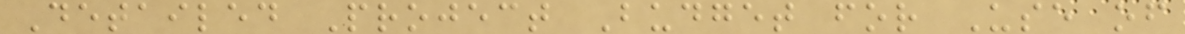Detailed Project Budget for Use of
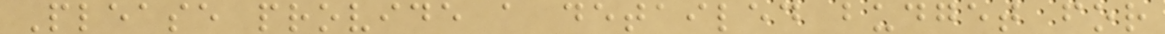Please provide a detailed budget for
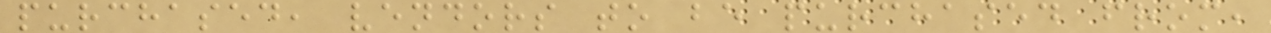purchased, vendors to be purchased from,
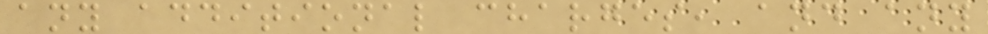any additional charges, and any
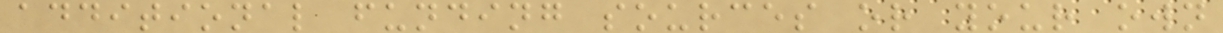additional funding sources or your own
